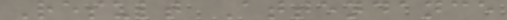Result Attendance
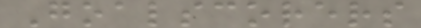Goalscorers
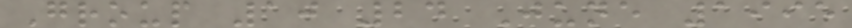Group 10 24 June 1995
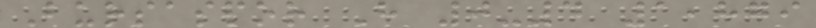Bursaspor H 0-4 1,879
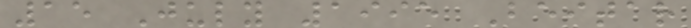15 July 1995 Beitar
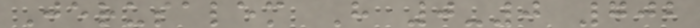Jerusalem H 0-0 702
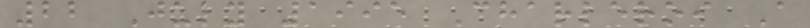22 July 1995 Charleroi A
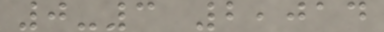0-3 2,014
